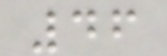46
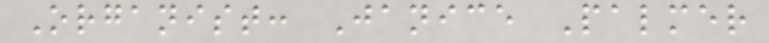Organist: Janice Palmer
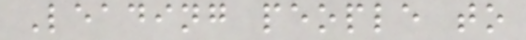Leading people to
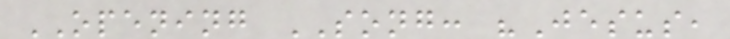OPENING SONG: "Jesus,
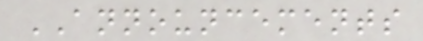ANNOUNCEMENTS
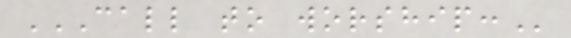CALL TO WORSHIP:
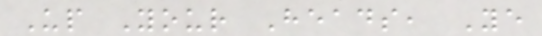Up Your Heads, Ye
